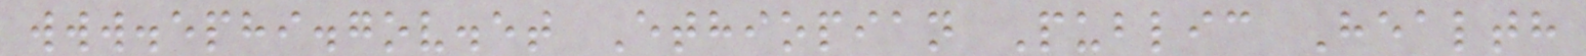www.ephi.gov.et Ethiopian Public Health
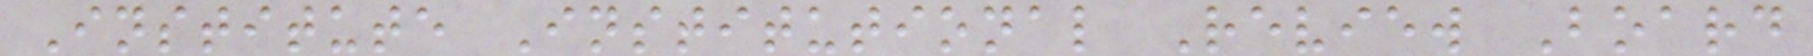Institute Institutional Review Board
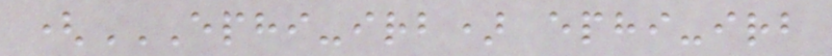(EPHI-IRB) EPHI-IRB
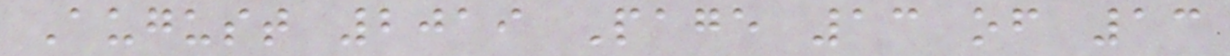August 2019 Page 13 of 13
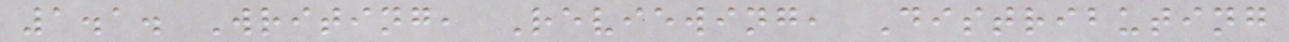1.1. Writing, Reviewing, Distributing
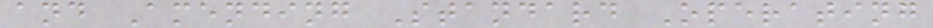and Amending Standard Operating
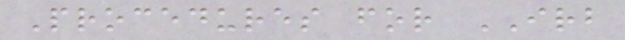Procedures for IRB
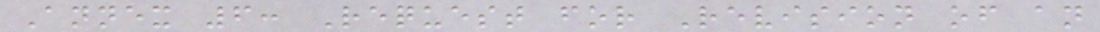Annex 6: Request for Revision of an
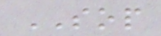SOP
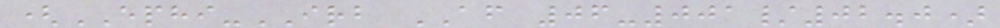(EPHI-IRB AF 06-001/02.0)
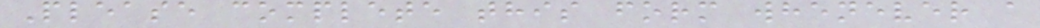Please complete this form whenever a
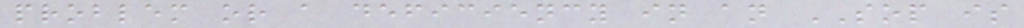problem or a deficiency in an SOP is
